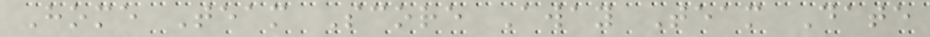Home Team Score Away Team Date
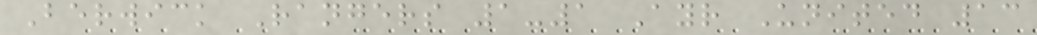Berwick Rangers 1-1 Ayr United 13
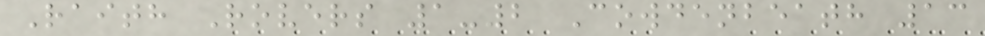Raith Rovers 1-2 Cowdenbeath 13
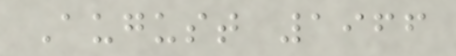August 1966
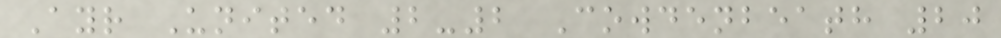Ayr United 2-2 Cowdenbeath 20
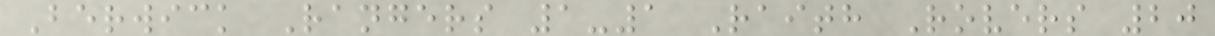Berwick Rangers 1-1 Raith Rovers 20
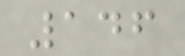146
